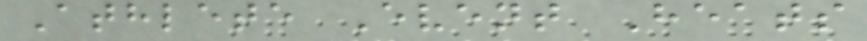Athlete Event Heats
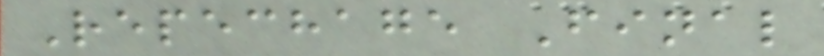Repechage Final
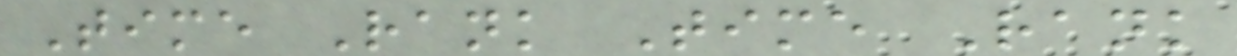Time Rank Time Rank
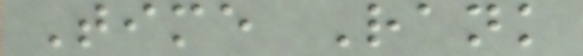Time Rank
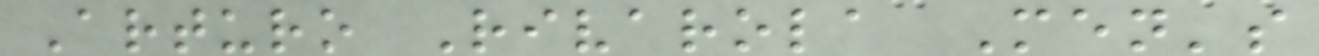Arturo Rivarola Men's
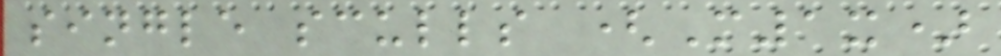single sculls (M1x)
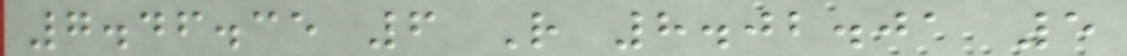7.46.35 6 R 8.02.01 5
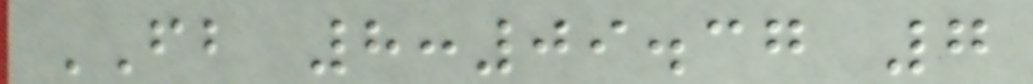FB 8:09.37 7
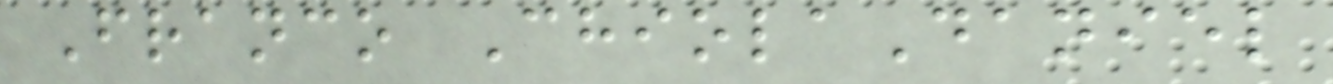Franco ChiolaDaniel
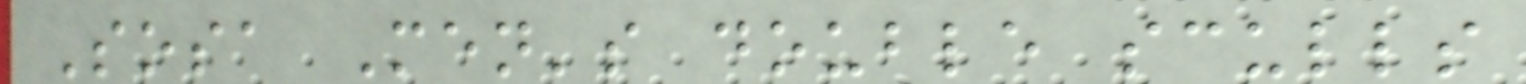Sosa Men's double sculls
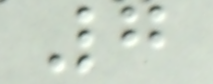7
